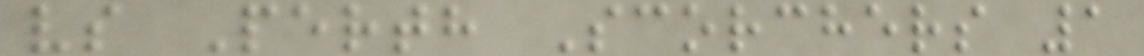vs Perth Scorchers 1
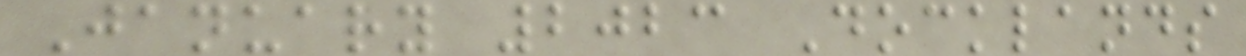January 2023 Docklands
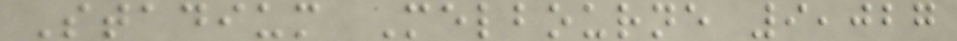Stadium Melbourne 9,027
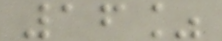16%
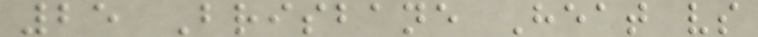25 Brisbane Heat vs
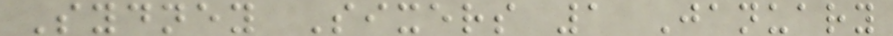Sydney Sixers 1 January
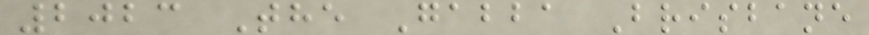2023 The Gabba Brisbane
